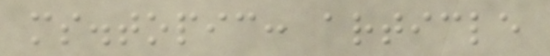ms.topic: article
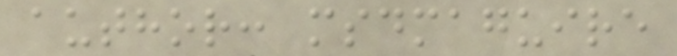author: msdmaguire
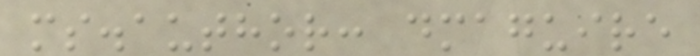ms.author: dmaguire
